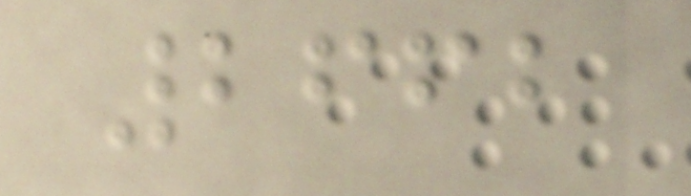2662
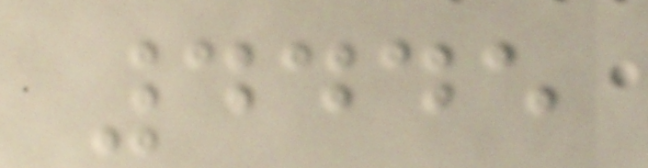4445
